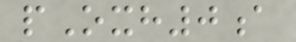pOxh0a
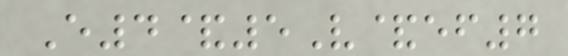E4&5V&ef7
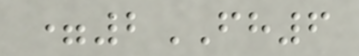=2FH6
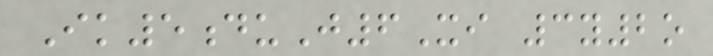Ik5duJ6Xi 3y2o
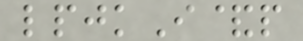lpjkI&p
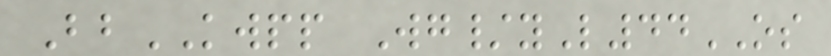BbKWPP Wg/yL44OS
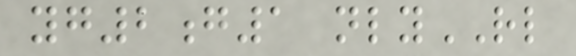yg2g1 nlyRL
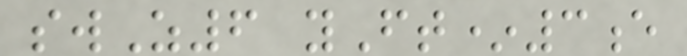swZ6 yFt*3e
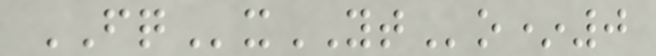FQxYTo*0
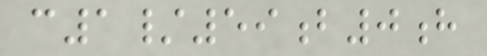c1/59b0h
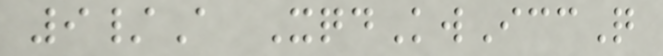9/A XqdKwIccQ
